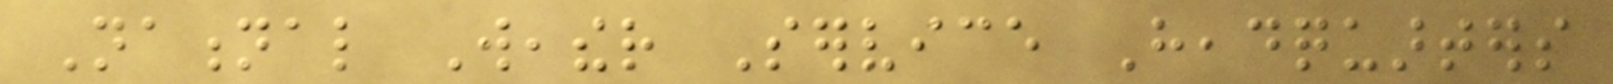National Weather Service Headquarters
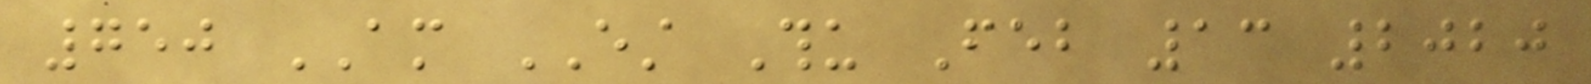750 AM EST Thu Feb 13 2020
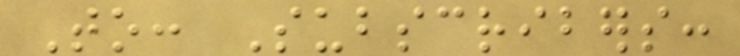To: Subscribers:
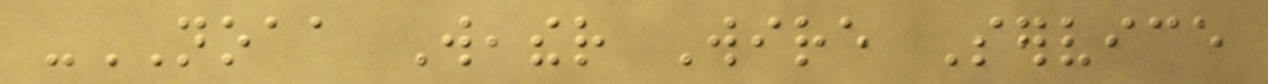-NOAA Weather Wire Service
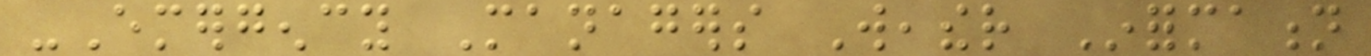-Emergency Managers Weather Information
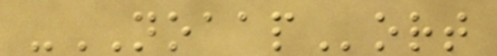-NOAAPort
